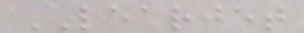LEARJET
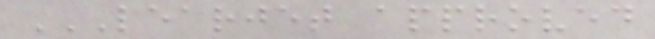LEARJET APPROVED
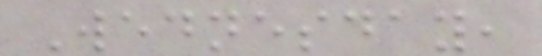Wednesday,
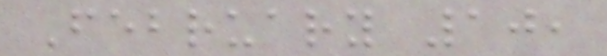February 10,
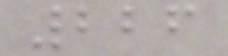226
